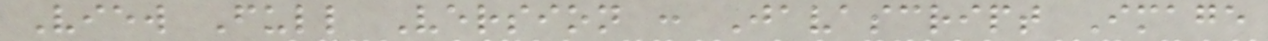View Full Version : Javascript Image
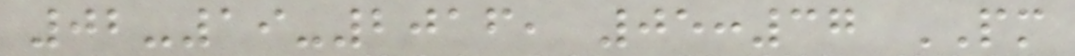02-19-2016, 05:37 PM
